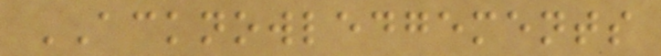ACKNOWLEDGEMENTS
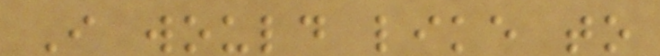I would like to
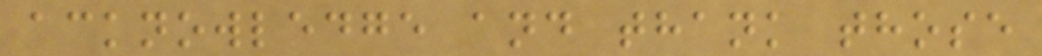acknowledge and thank those
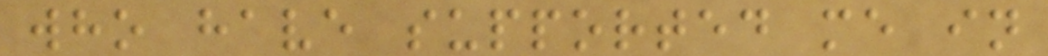who have supported me in
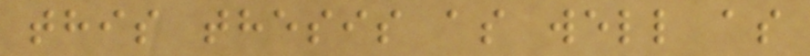this thesis as well as
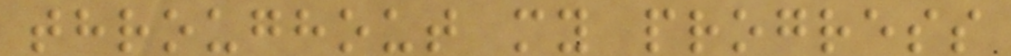throughout my progress
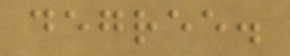degree.
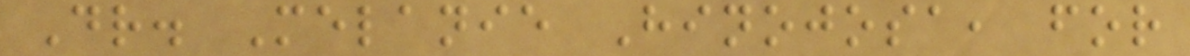Dr. Melanie Hinojosa, for
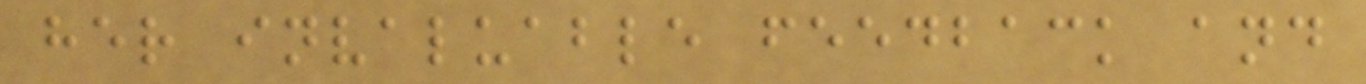her invaluable feedback and
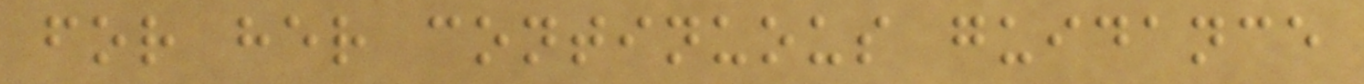for her continuous guidance
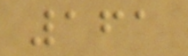161
